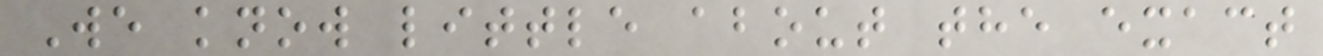We know little about the exact
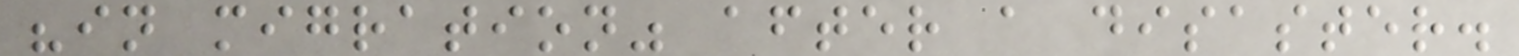"in migration" after a disaster.
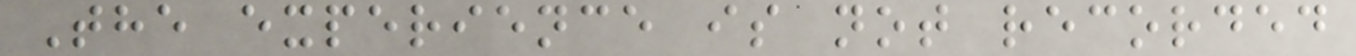The experience is not recorded
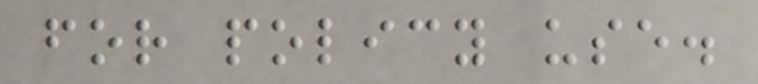for policy use.
